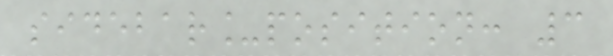sidebar_position: 3
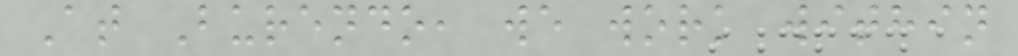At Burendo, we work within
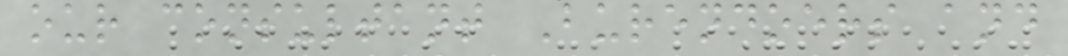our consultant Burendoers and
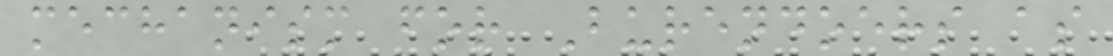mechanism for Burendoers as
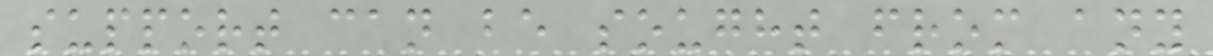support can be sought from any
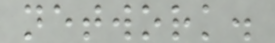network.
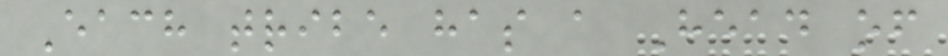Each tribe has a Head of
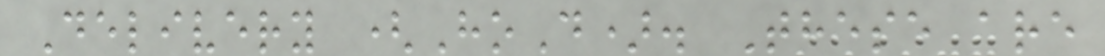Delivery (HoD). These are
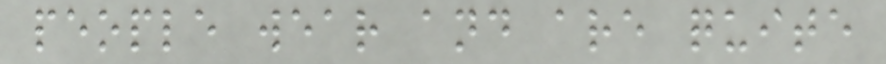people wear and are quite
